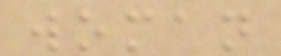woman
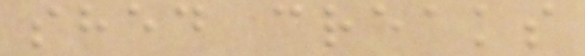shed creaks
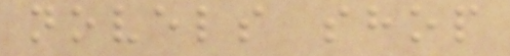novels shop
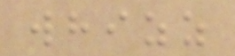whizz
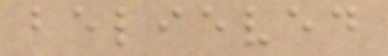believed
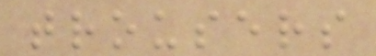trousers
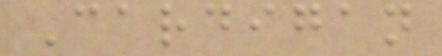Cardigan
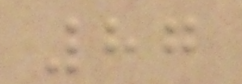87
